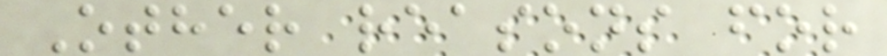Other reasons for
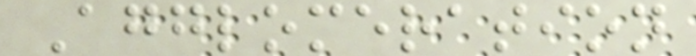Agglomeration
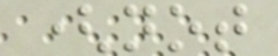(not
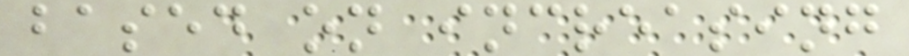based on increasing
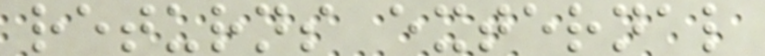returns external
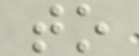to
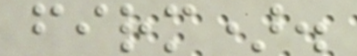firm).
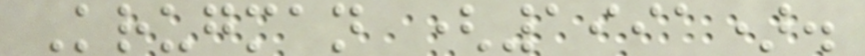Krugman (1991).
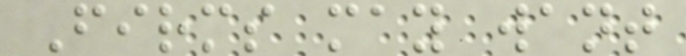Firms may want
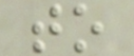to
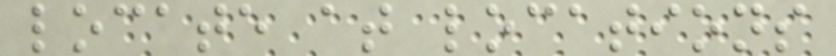locate at locations
